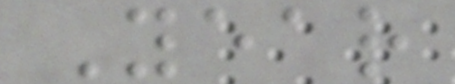Year
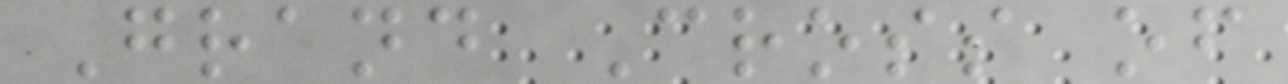Grand Cross of
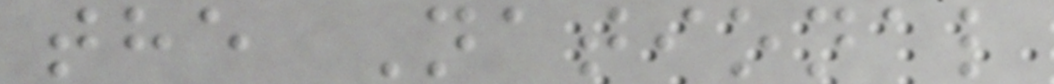the National
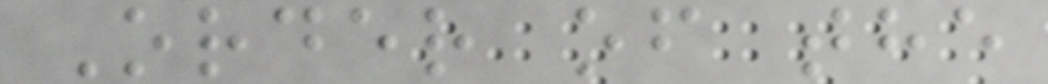Order of the
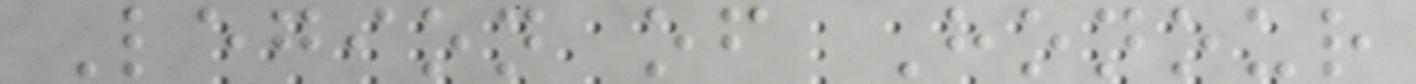Legion of Honour
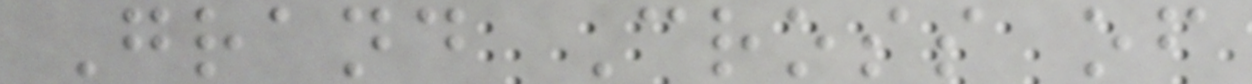Grand Cross of
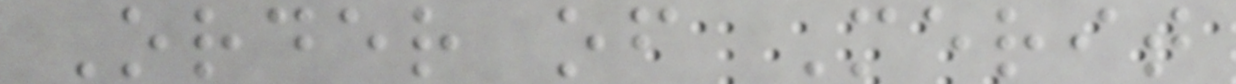Order of Merit
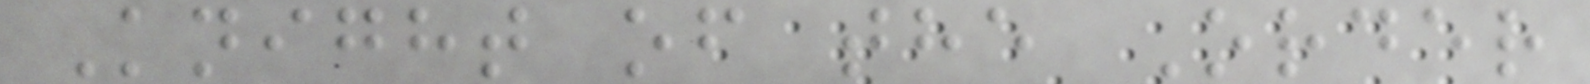Knight of the Order
